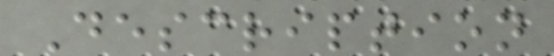Description
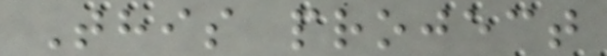This project
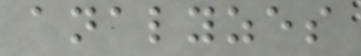analyzes
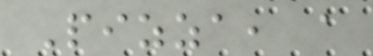Pizza, a
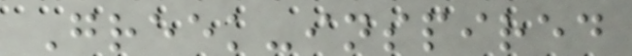Greek-inspired
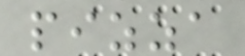pizza
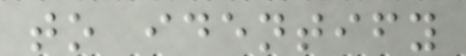to identify
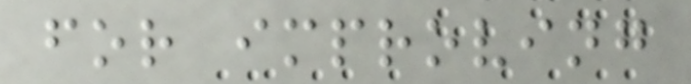for improving
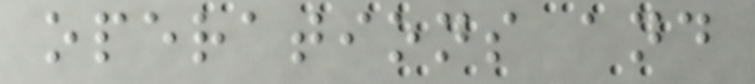operations and
